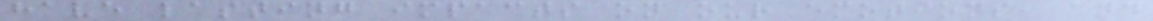have lasting impacts on our emotions, and
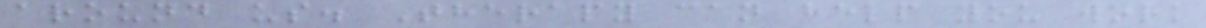around us. Therapy can help you work
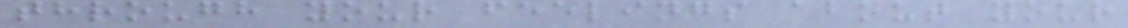through your feelings about your
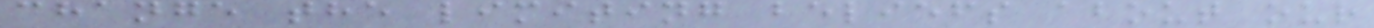change the limiting beliefs about our
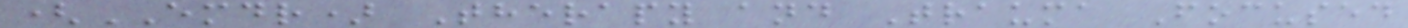(EMDR) Therapy and Trauma Focused
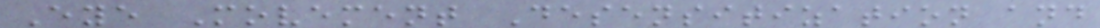Eye Movement Desensitization and
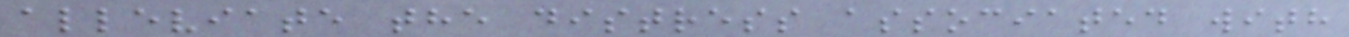alleviate the distress associated with
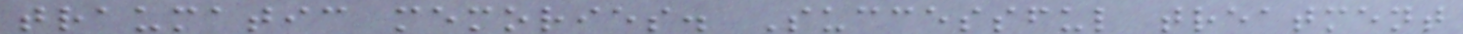traumatic memories. Successful treatment
